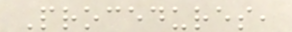Procedures,
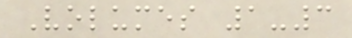Volumes 1-3
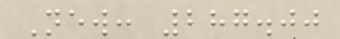New: 287.00
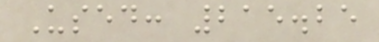Used: 215.25
